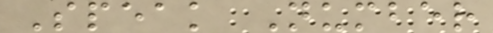Speak Number
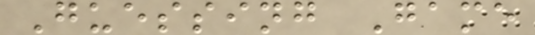Guessing Game
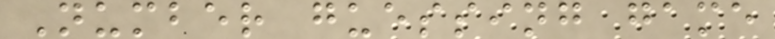Number guessing game
